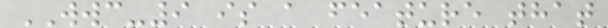WWC-9 is a feature that
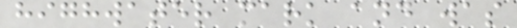highwater mark and was
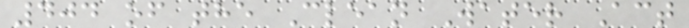404 of the Clean Water Act
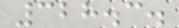328.3.
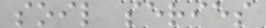soil series
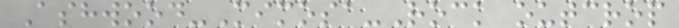Ashwood-Mimosa-Rock outcrop
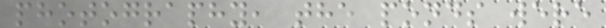photography, the ponds were
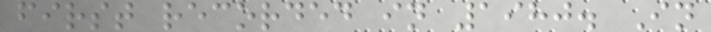first recorded in 1980. In
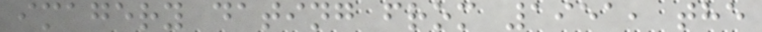imagery dating from 1951, the
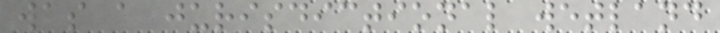was a jurisdictional wetland
